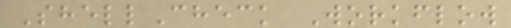ShellCheck Workflow
